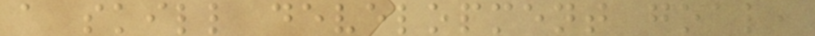a skill development goal,
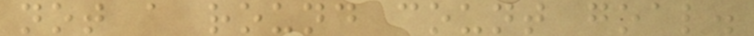not a round count goal.
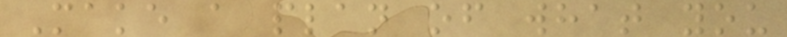Make a plan of what you
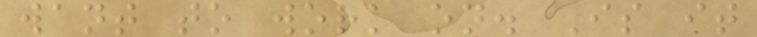want to work on. Is it
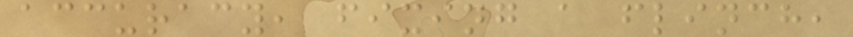accuracy, fixing a flinch,
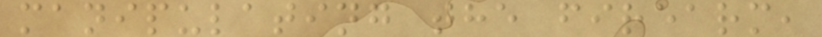manipulating the firearm,
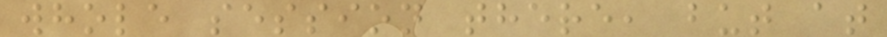whole session there, but at
